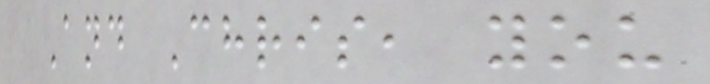And Chris, you
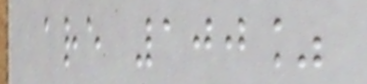are 100%
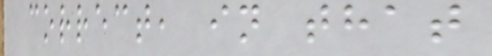correct, in that
